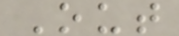Out
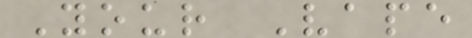Your Vape
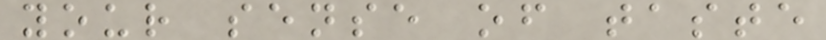your sense of taste
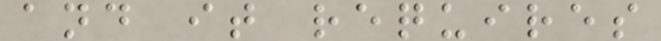and it requires
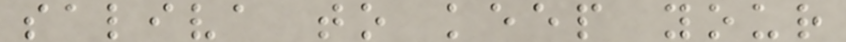saliva to keep your
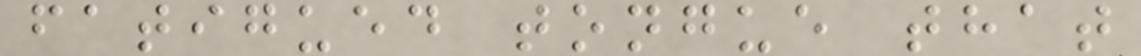fatigued tongue that
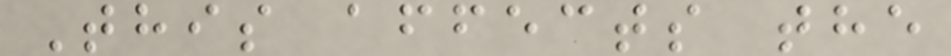This affects the
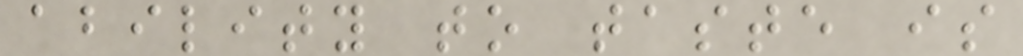ability to taste is
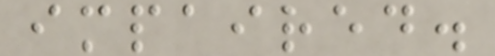impaired.
